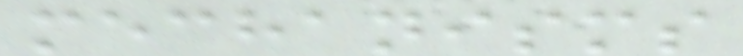mechanisms
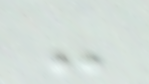-
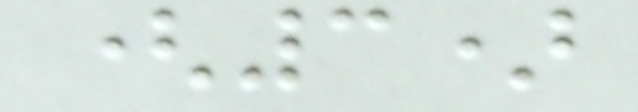(3)
